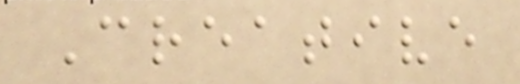Creative
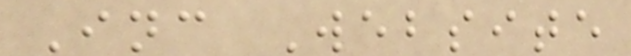Inc Website
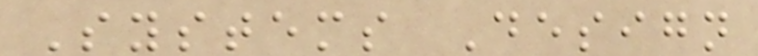Systems Design
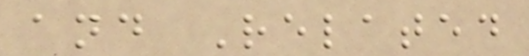and Related
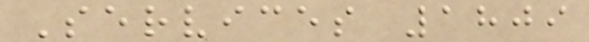Services 1809
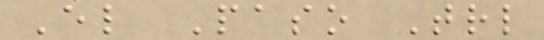El Paso Trl
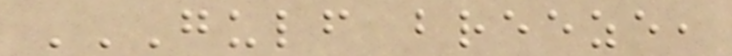GULF BREEZE,
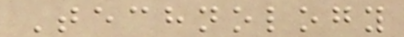Technology
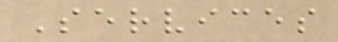Services
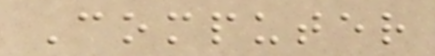Computer
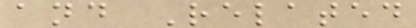and Related
